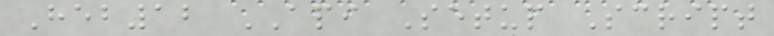Heb12 API Setup Script
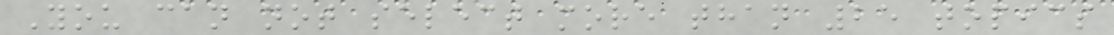You can not select more than 25 topics
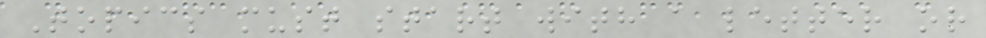Topics must start with a letter or
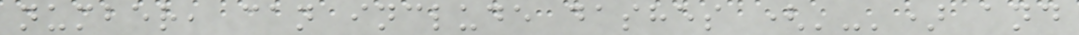number, can include dashes ('-') and
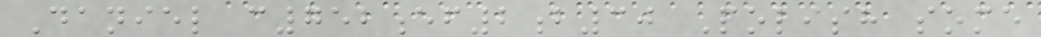Daniel c752ef2b30 Polish some
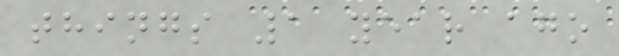things 1 year ago
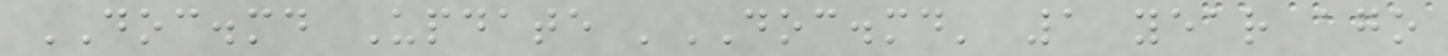DOC.md Update 'DOC.md' 1 year ago
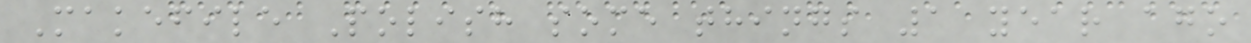Makefile Polish some things 1 year ago
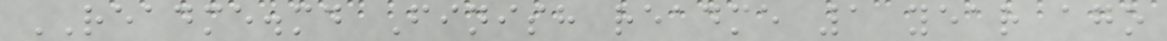README.md Finish readme 1 year ago
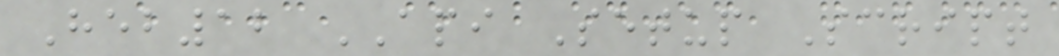Heb12 API Setup Script
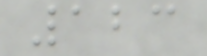123
